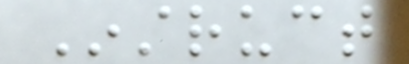Instruct
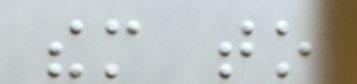them to
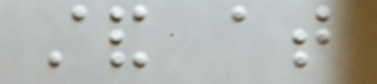stand at
